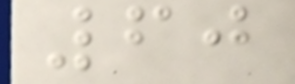60
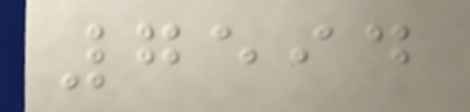7594
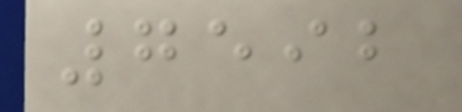7592
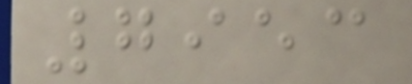7953
